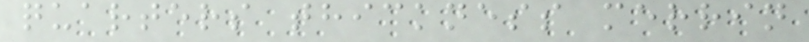quarters thickness merrin
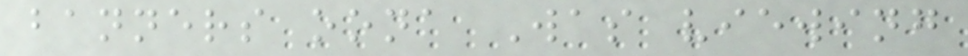banners oona Was viewing
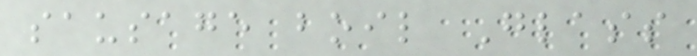sausage boil Glass
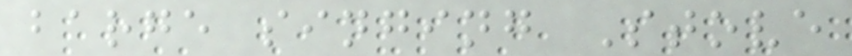barge singing Stove
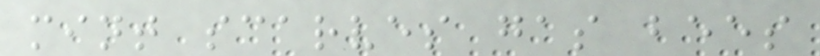mint scarves gas bees
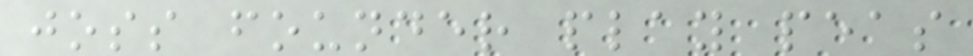joss founder play peas
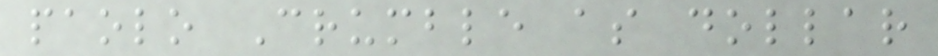paolo Crumble as dollar
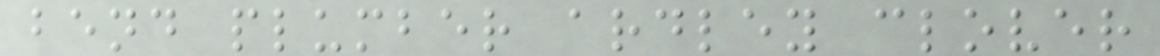bend plumber ardley clover
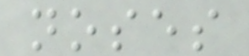noses
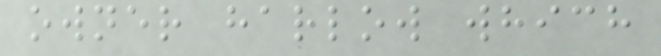owner harlow which
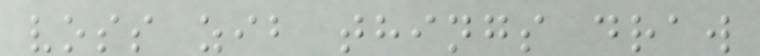voss zib things draw
